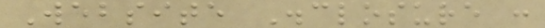Website Disclosure :
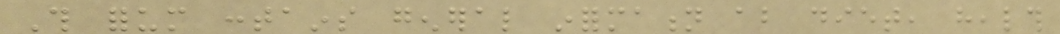This forum contains general information about diet, health
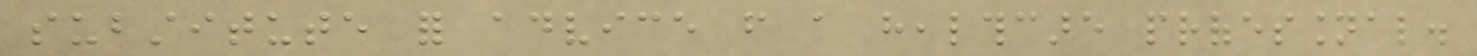substitute for advice from a healthcare professional.
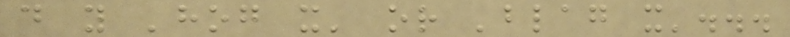do you 'hog it' or 'blag it'...
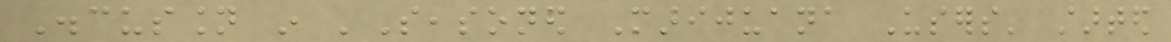Discussion in 'Seasoned Marijuana Users' started
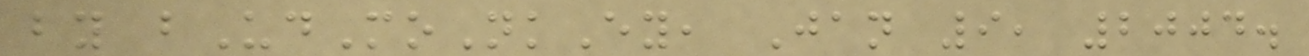by bUdMoNkEy, Jan 9, 2004.
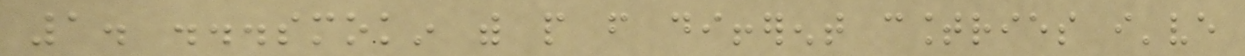1. ...smokin with people from different countries i've
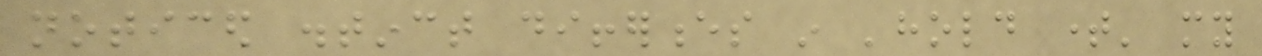noticed distinct differences in 'hold time' my
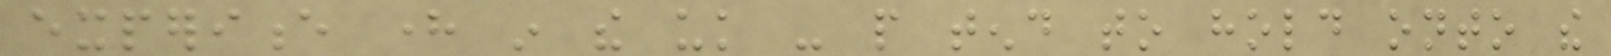experience here in the uk - people tend to hold onto the
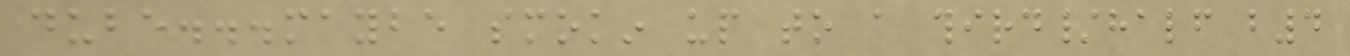dube...maybe smokin up to a third/half b4
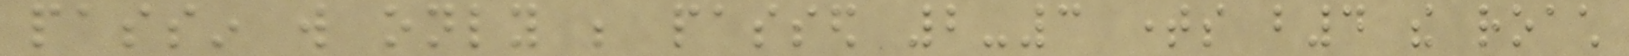passin will only be passed 2-3 times b4 the roach
